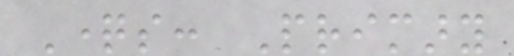Questions: Primary
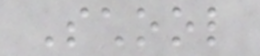School
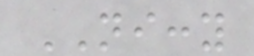NICCY
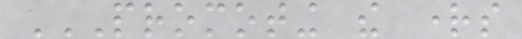PROMOTING THE RIGHTS
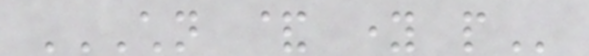CHILDREN & YOUNG PEOPLE
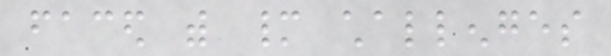faced with many challenges
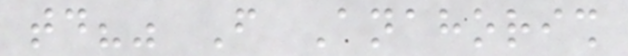today?" From Anahorish
